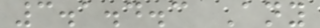3.1.4.3 Any
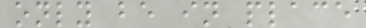only be in place
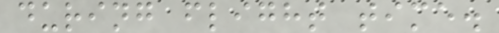during flight time.
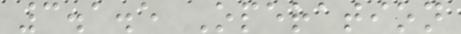3.1.5 Operation
